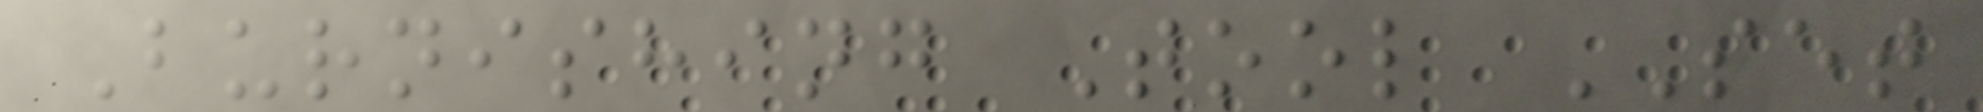Burnishing Tool SET
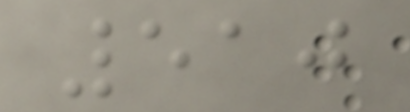510
